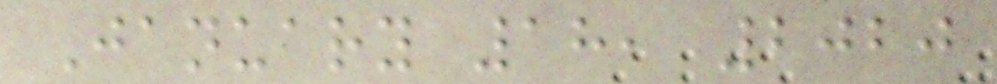January 18, 2020
